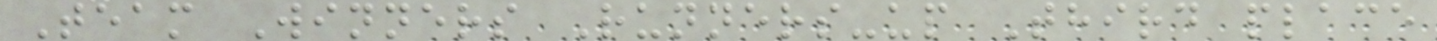Team Winners Runners-up Third place
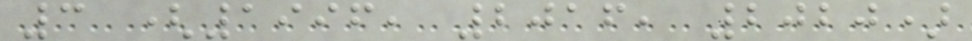3 (1996, 2016, 2020)
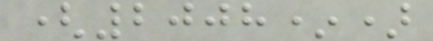(2008*)
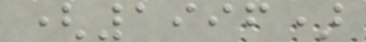(1996)
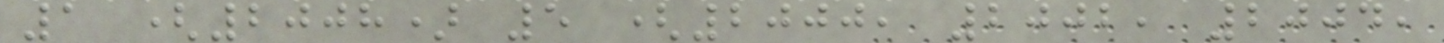1 (2008) 5 (2000, 2002, 2004,
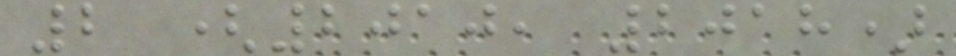2 (2010, 2018)
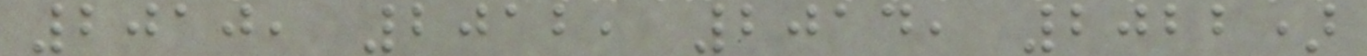2010, 2012, 2014, 2022)
